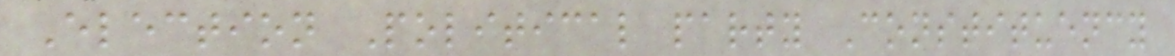Election Political party Constituency
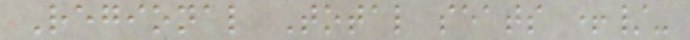Regional Total seats +/-
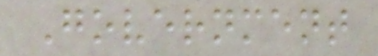Government
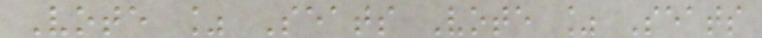Vote % Seats Vote % Seats
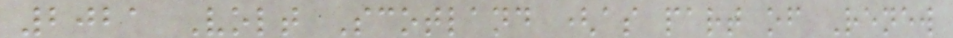2021 Volt Scotland (as part of Renew
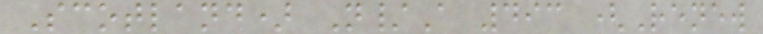Scotland) N/A 493 (Renew
